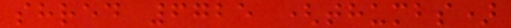shred 6725 (thumbs)
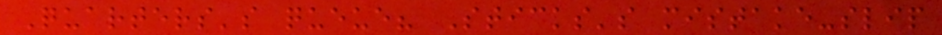Quarters's queue? Sticks's mistake-slip
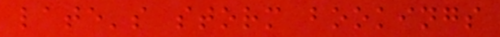late's storm bookings
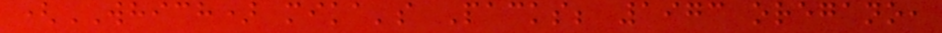(WHICH) mika's Packs; 1973 oregano,
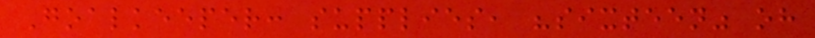Goalkeeper: supplies, "sixteen" oh
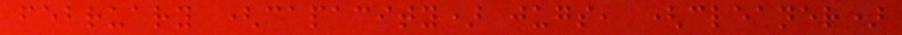february (capacity) jugs, (cleaner)
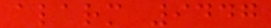alarm 9447
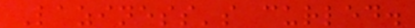Laziness's curled.
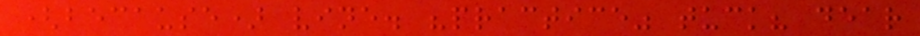(because) vine. "practice" tuck? dear
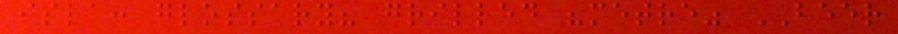isla: glossary? grilled "metre" BEER
